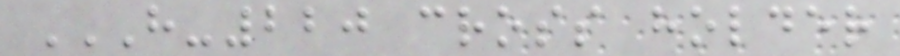H-220 CROSS HOLDER
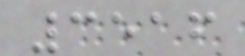3516
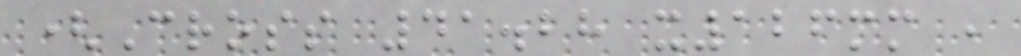(Cross 41.28 x126mm ,
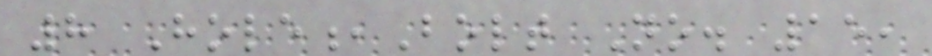8 Hole,Bolt No. 15,
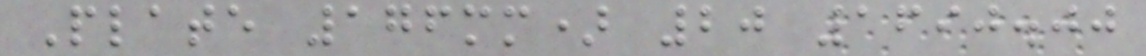Plate 176mm) 20 1690.00
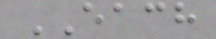EACH
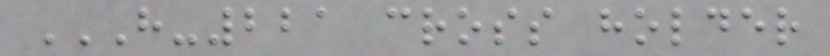H-221 CROSS HOLDER
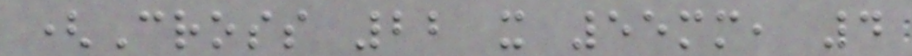(Cross 22 x 55mm, 4
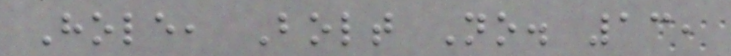Hole, Bolt No. 13,
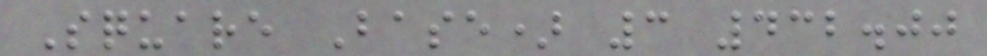Square Base) 3 432.00
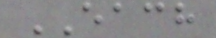EACH
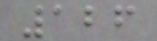126
